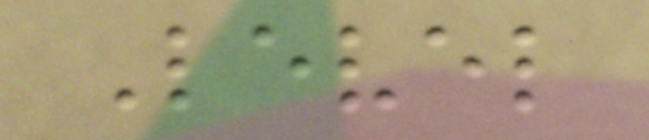Level
